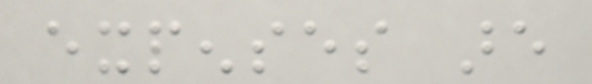expenses are
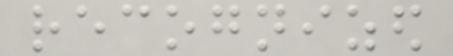recognized
